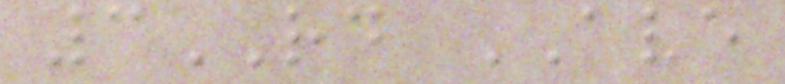3RD AVE
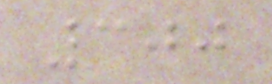300
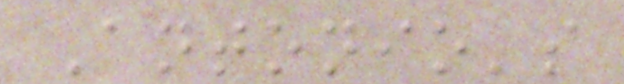Antonio's
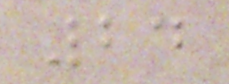24
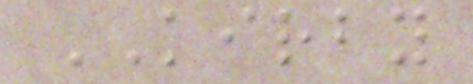KIRBY
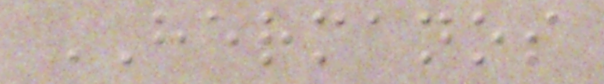HERMANOS
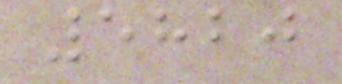5820
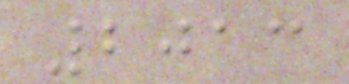2013
